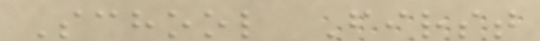School First
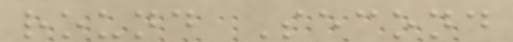round Second
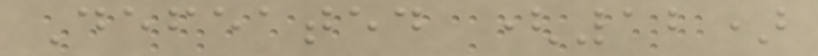Defeated (12)
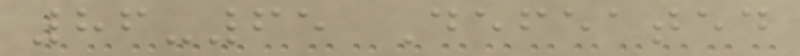86-65 Defeated
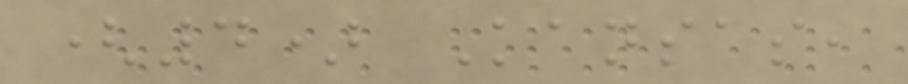(4) Kansas,
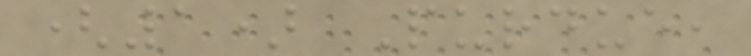(1) Purdue,
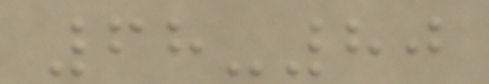68-80
